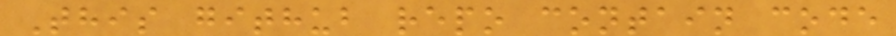This github repo contain code
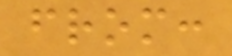from:
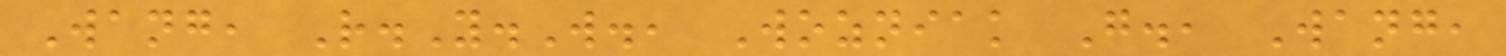Wang, R.Y.W., Wozniak G., Wang,
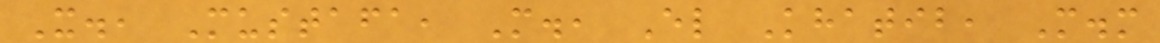X., Mustafa, M., El Khatib, M.m
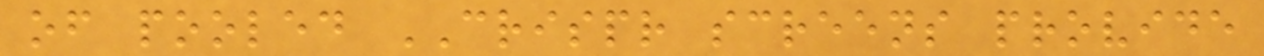of pooled CRISPR screens provide
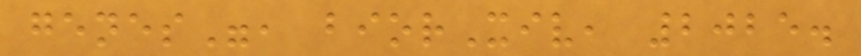genes", biorXiv, 2025.
